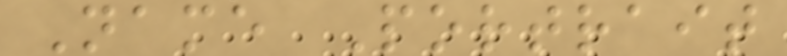Name Portrait
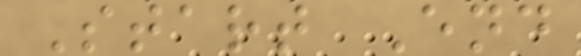Start End
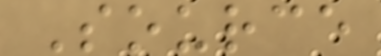Source
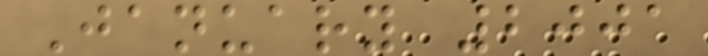January 2001
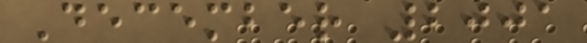December 2001
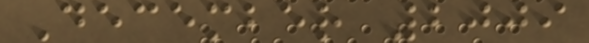December 2009
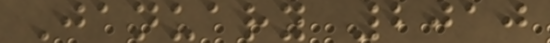January 2010
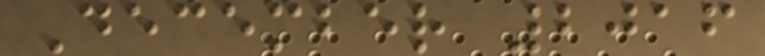December 2016
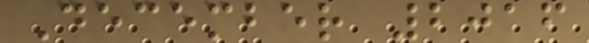December 2016
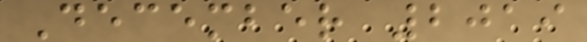December 2019
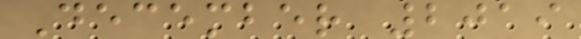December 2019
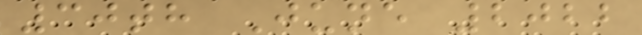30th June 2022
